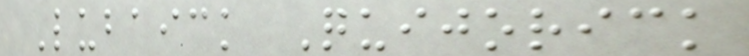Lubaick Quijorick
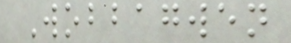Wobbagwen
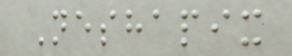Neshapix
